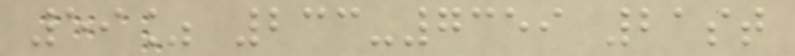59% 233-7359 21st
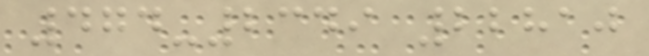474-2349 22810
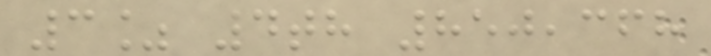3% 4th 850,368
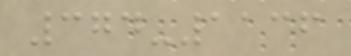374-1136
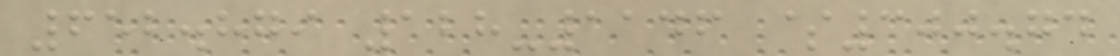652.879 128-1146 $300.74
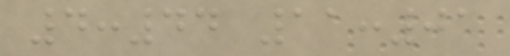4:44 11:01
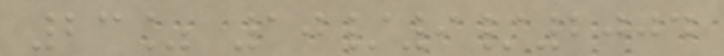23% 10/9/2004
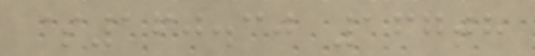$160.30 167th
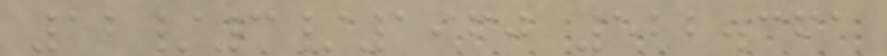12/3/1960 522.365
